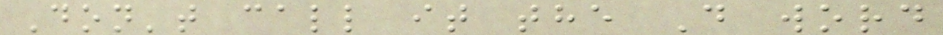Don't call it the D word
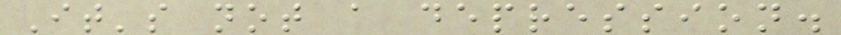It's not a depression.
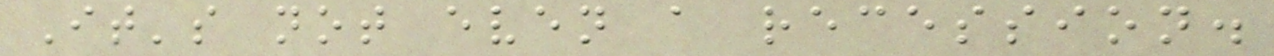It's not even a recession.
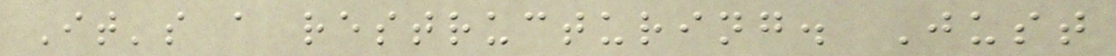It's a restructuring. Just
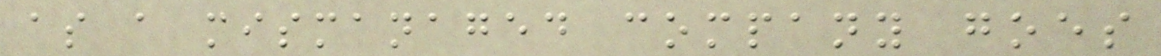as a mismanaged company goes
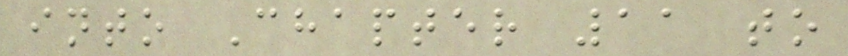into Chapter 11 to
